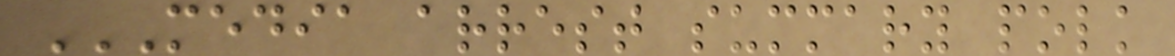MEDIA ARREST SUMMARY POLK
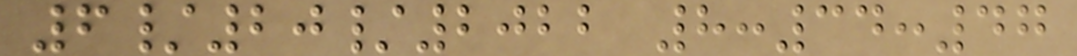6/20/2022 8:34:47
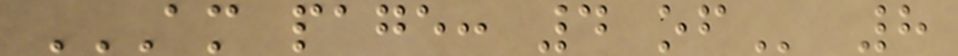AM PAGE: 4 OF 8
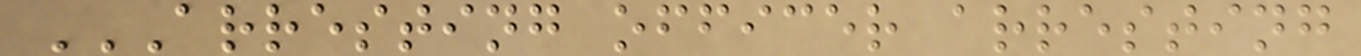ARRESTING OFFICER ARRESTING
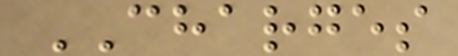CHARGES
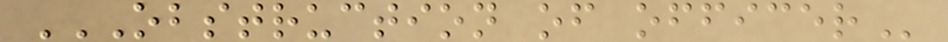OBSTRUCTION OF OFFICER
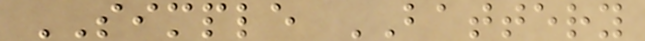SIMPLE BATTERY
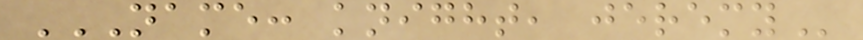NAME: KNIGHT, JEREMY
